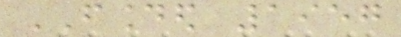FOUNDED 1957
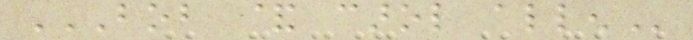BOB & CAROL ALLEN
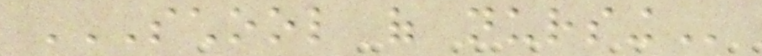SCHOOL OF NURSING
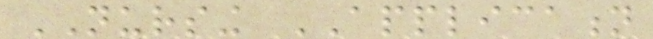NURSING APPLICATION
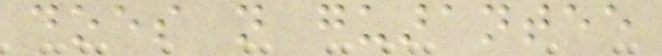does not guarantee
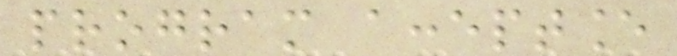program acceptance
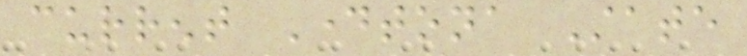current Daytona State
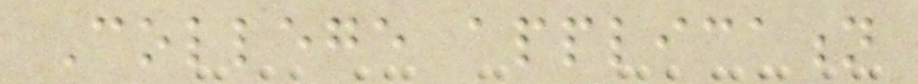College application
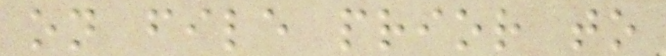on file prior to
